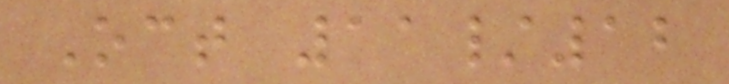Oct 11/12
